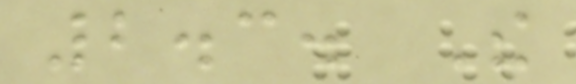2.3. The
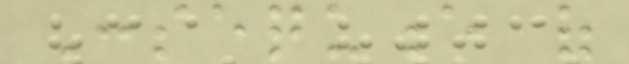Consequence of
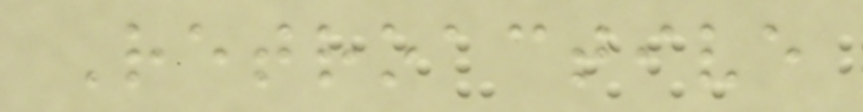Retroactive
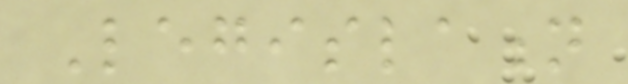Legislation
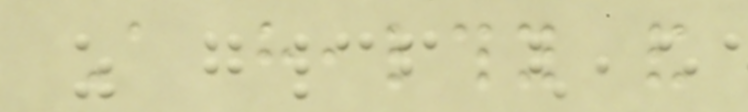A healthy and
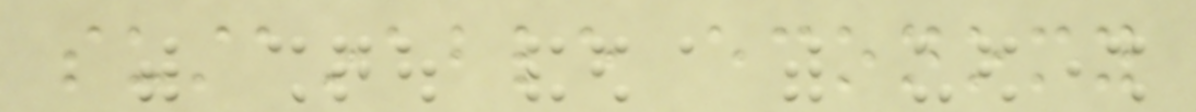sustainable economy
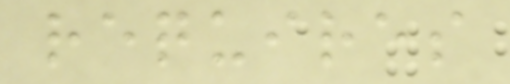requires
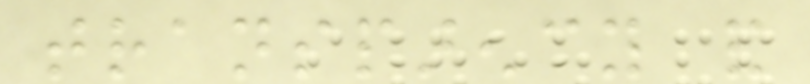transparency and
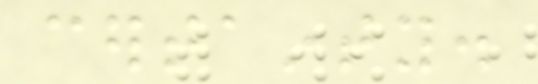certainty.
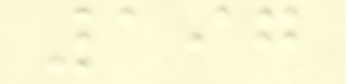197
